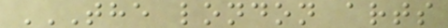THE LONDON ARTS
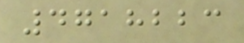4718223
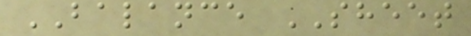BALANCE SHEET
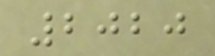2020
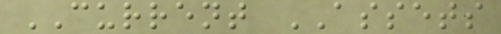CURRENT ASSETS
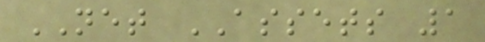NET ASSETS 1
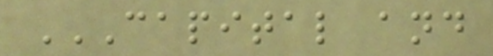CAPITAL AND
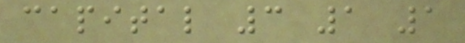capital 3 1 1
